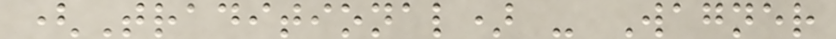(Traditional) - Wagner
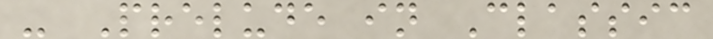- Prelude in Classic
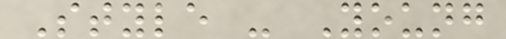Style - Young
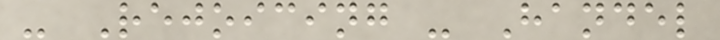- Rejoicing - Handel
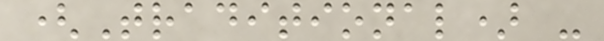(Traditional) -
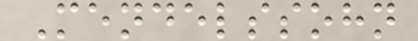Mendelssohn
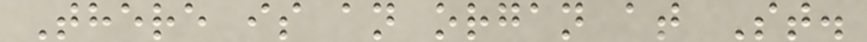There is an organ at St.
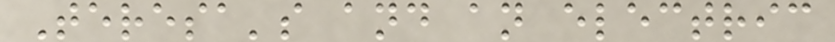Teresa's and an electric
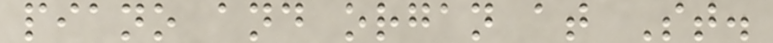piano and organ at St.
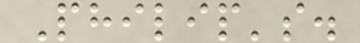Philip's.
